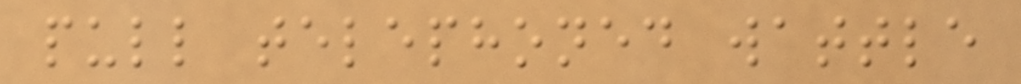pull telephoned wattle
